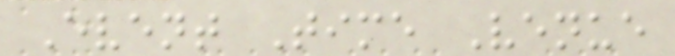Event Time Venue
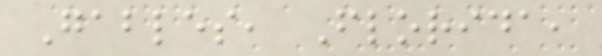Gables, Florida,
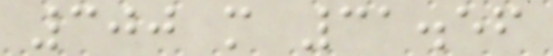300 m 31.56
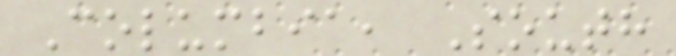Columbia, South
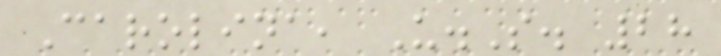Carolina, U.S. 28
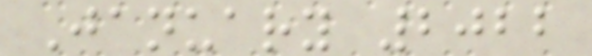January 2022
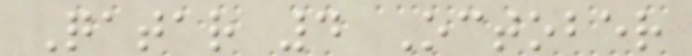Qatar 4 October
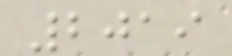2019
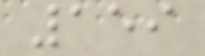159
